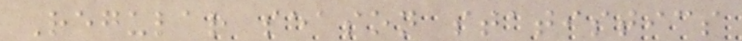Regular season statistics
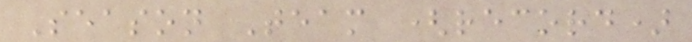Season Team (record)
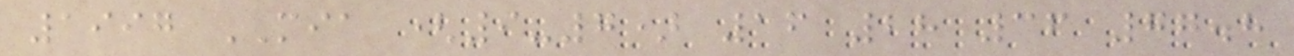1997 MIA (9-7) 16 28 36 77.8
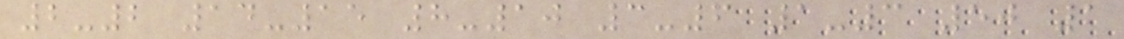2-2 14-15 8-10 3-6 1-3 50 1
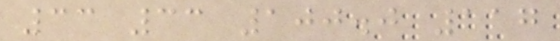33 33 100.0 117
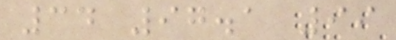34 97.1 99
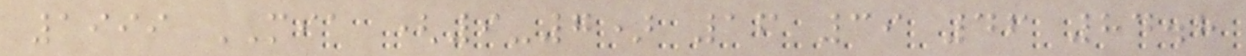1999 MIA (9-7) 16 39 46 84.8
